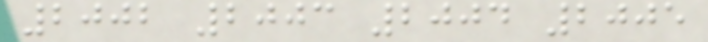2002 2003 2004 2005
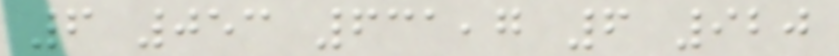6 053 631,7 6 920
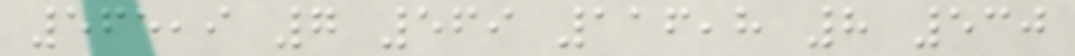565,9 7 569 116,8 8 530
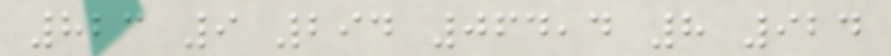823 9 294 064,4 8 924
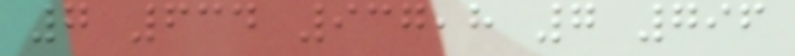7 634 937,8 7 796
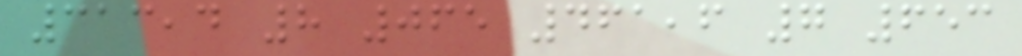313,4 8 065 461,6 7 653
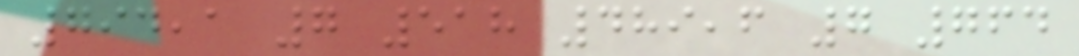794,1 7 518 489,6 7 764
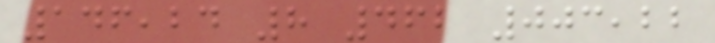146,24 8 462 003,22
